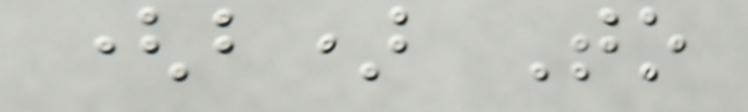(b) To
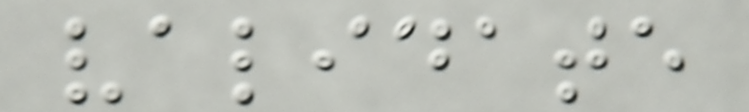validate
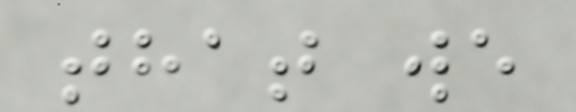that we
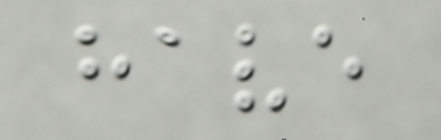have
